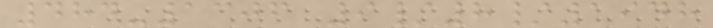484-1306 9/8/1948
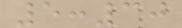5:30
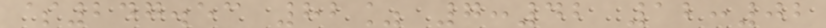$247.53 82% 7:42 12:02
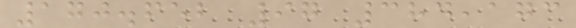170.652 97 384,173
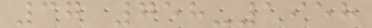37 758-1958
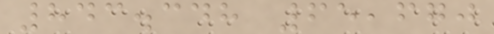843.348 65,670
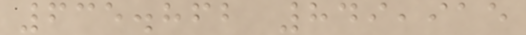635.862 849,915
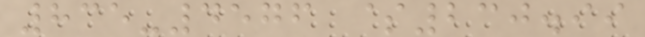835-4576 $230.99
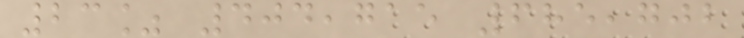23% 404,715 685,702
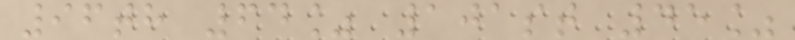96th 64% 101st 45%
